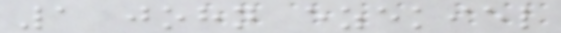1 john ezekiel
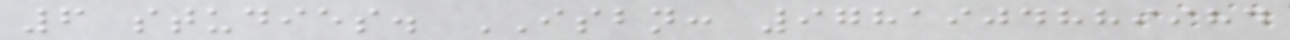6 studies. ISBN: 9781904889984
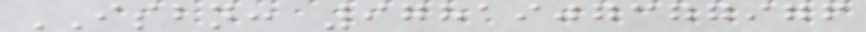ISBN: 9781907377976
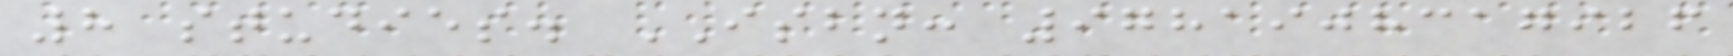8 studies. ISBN: 9781908317926
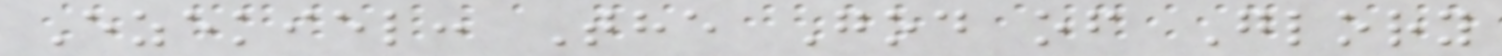Ezekiel: The God of Glory
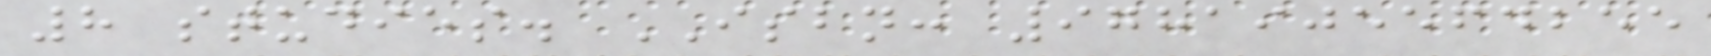8 studies. ISBN: 9781905564255
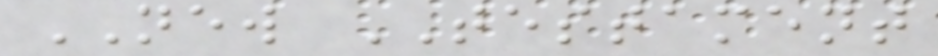NEW TESTAMENT
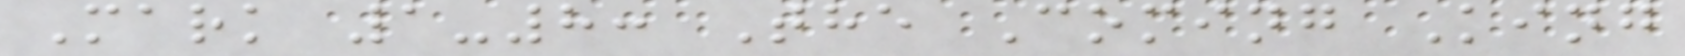Mark 1-8: The Coming King
